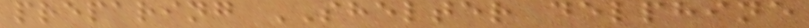preparing SHELTER delphine
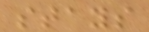stays
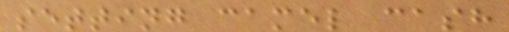setting camel cash
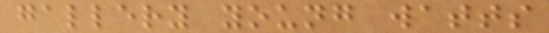gallery young watts
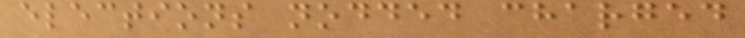elections nodded charged
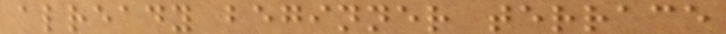already beginner terrace
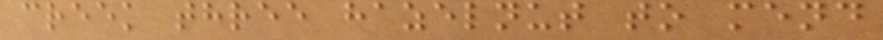creek three hazelnut to mend
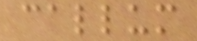callum
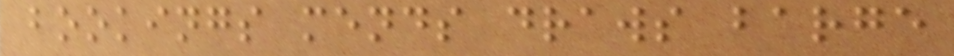bookings mends draws barge
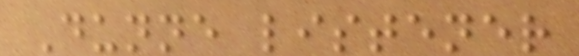Dunne listener
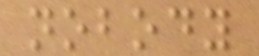nobody
